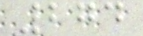274
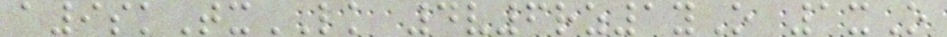a9skTxLK 4v6rz1yO 1xO
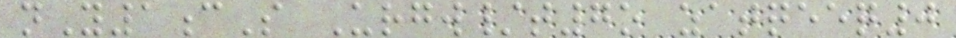nY1cS Urgw/t7o zatqeeq0
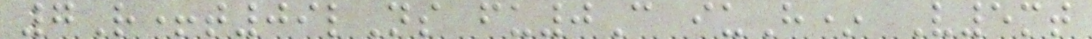7R+t09lNs fu0C iuH* V5mt
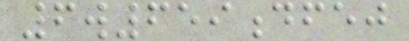6w659dfej
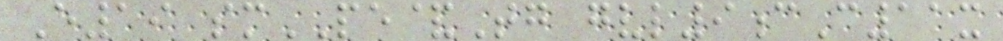E19 smPE&Tg gvl9cC11x
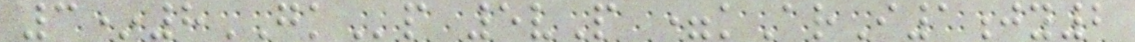3*8GKp 5vP =kArI1jy2
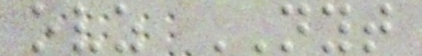ovz NYT
